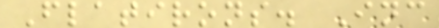Flatirons. Inc
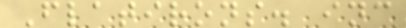Flatirons. inc
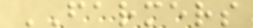FARMERS
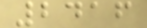2416
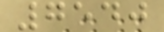7540
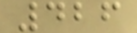426
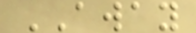AWAY
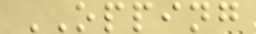OPPING
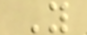Y
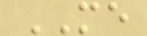ME
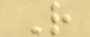R
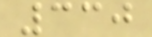330
